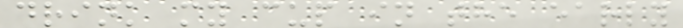drink my cup in the early
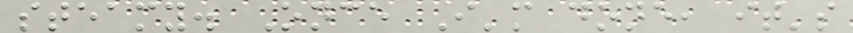steamy. Once I'm done, it's
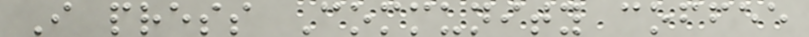I press Community coffee
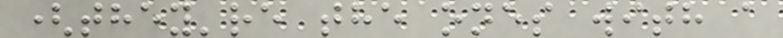(they're the ones with a
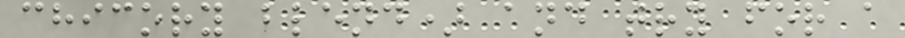chicory blend) and try for a
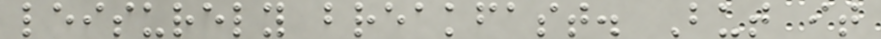leisurely breakfast. But it
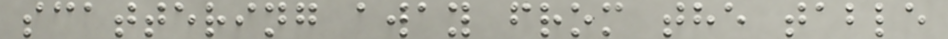scattering away from the table
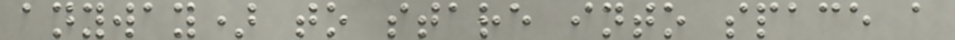anyway) to stare into space a
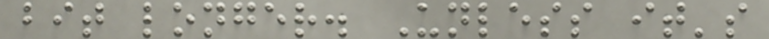bit longer. Unless it's
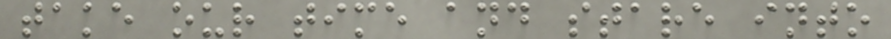take our time and stare into
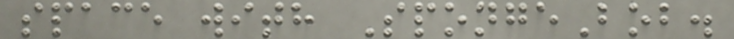space with SpongeBob.
